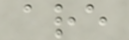are
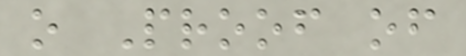o Proof of
